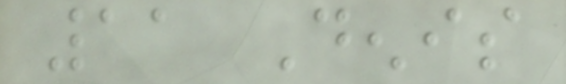11 Denis
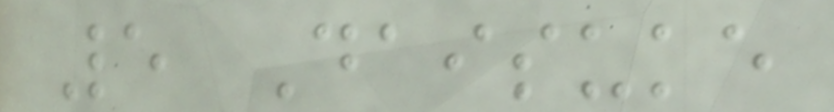5 Daisuke
